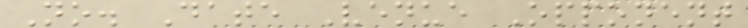No. Date Venue Opponent
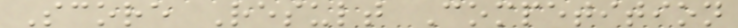Score Result Competition
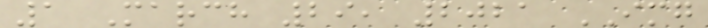1 March 29, 2021 IMG
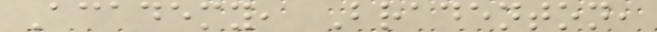Academy, Bradenton,
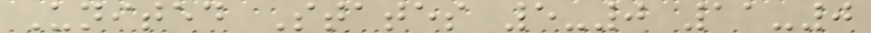United States 5-0 11-0
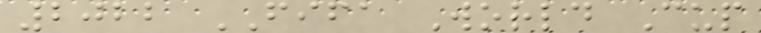2022 FIFA World Cup
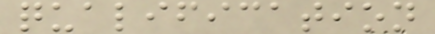qualification
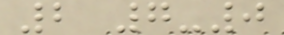2 7-0
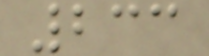233
